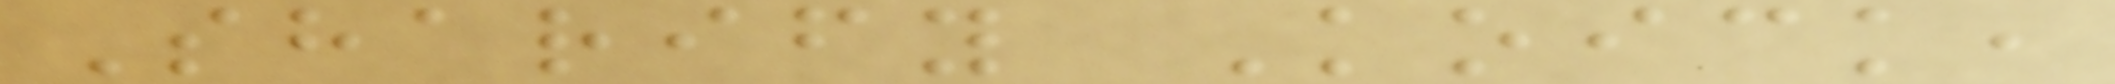Sharify Koick,
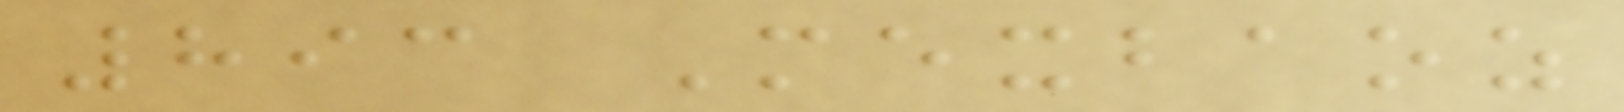893 Mexbaoz
